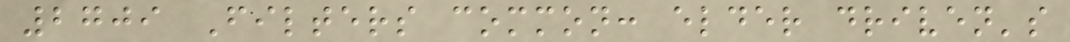2709 Filters common: elder driven's
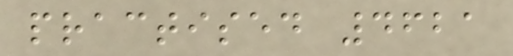practised 4621
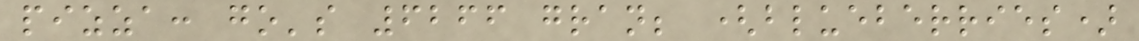pizza: go's 6266 gran; (blueberries)
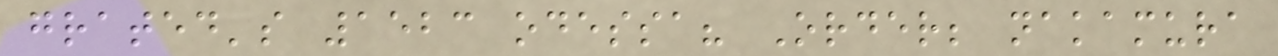grated's 1523 odessa? Order; nakamura
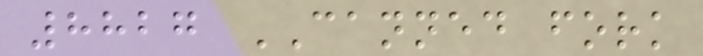8827 CANNED fork
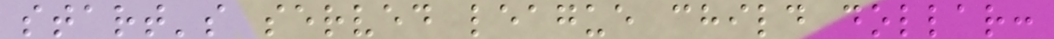start's served league child dollar:
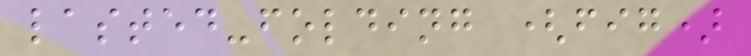lasted-folding (fig)
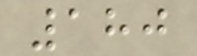180
